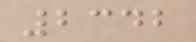2342
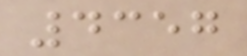4357
